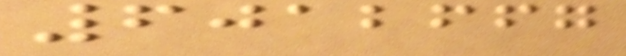6012667
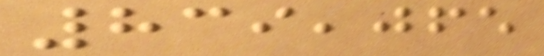839,065
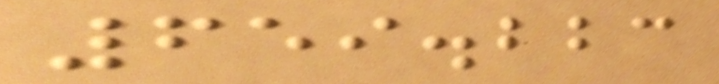659.223
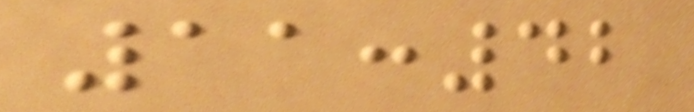11:42
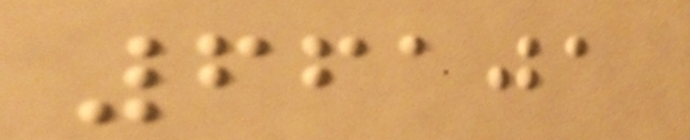66101
